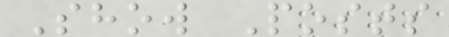Show Posts
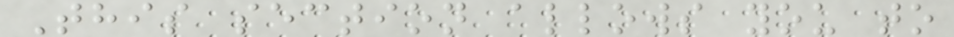This section allows you to
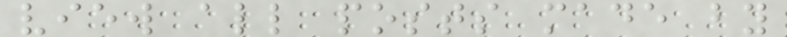view all posts made by
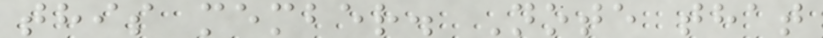this member. Note that
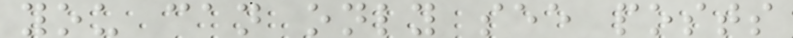you can only see posts
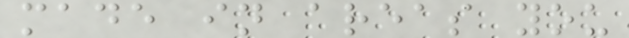made in areas you
